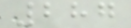287
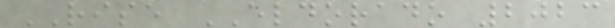RISE ELDORADO 2023
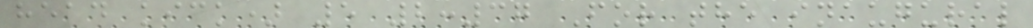head kick) 5 2:37 For the inaugural
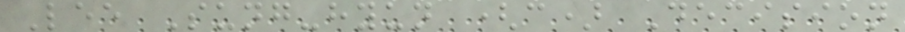Lee Sung-hyun (c) Decision
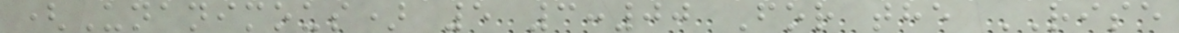(Unanimous) 5 3:00 For the RISE
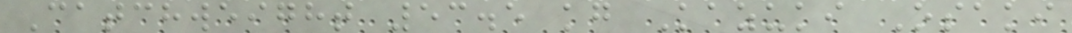Catchweight 53.5 kg Kazuki Osaki
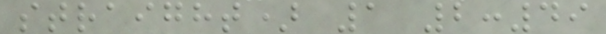straight) 1 2:49
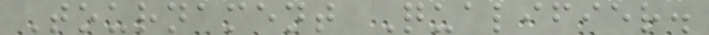Tournament Qualifier.
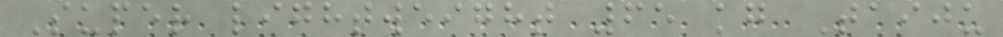Super lightweight 65 kg Taiju
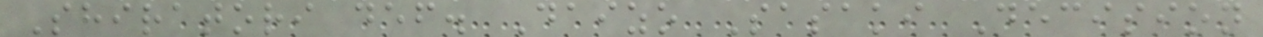Shiratori def. Daizo Sasaki Decision
